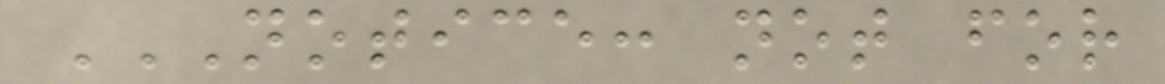NOTICE: NOT FOR
